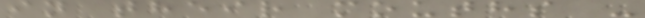in their mouths -
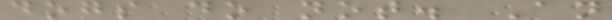dogs do not. An
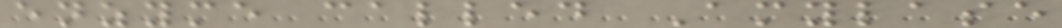enzyme called Amylase
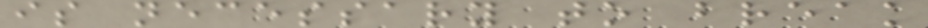is necessary to break
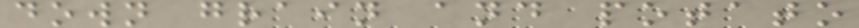down grain and potato
